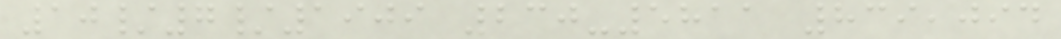10/7/1909 230-5811 839,094
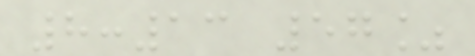8:13 57%
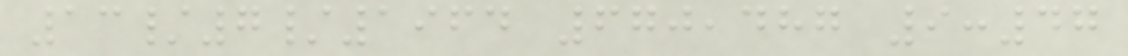13/7/1964 670,487 9:47
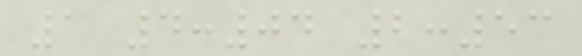1 4:04 2:53
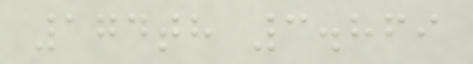174th 3.869
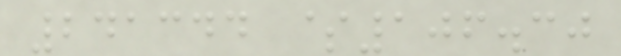241344 $106.30
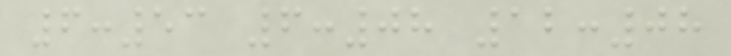6:53 6:08 12:08
